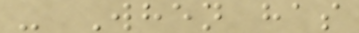- When has
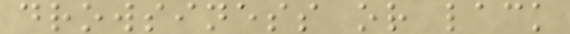drowsiness or lack
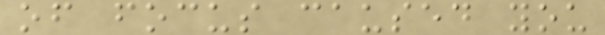of focus caused you
